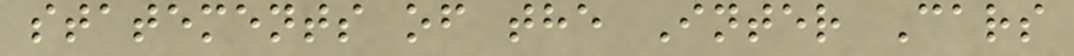statements of the Inter Cars
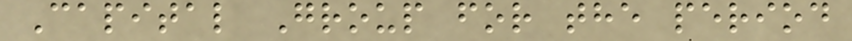Capital Group for the period
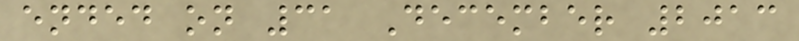ended on 31 December 2013
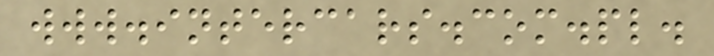www.intercars.com.pl.
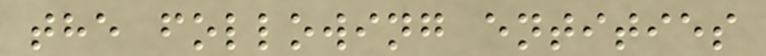the following entities
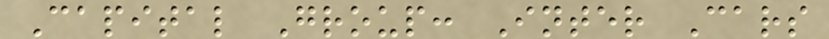Capital Group: Inter Cars
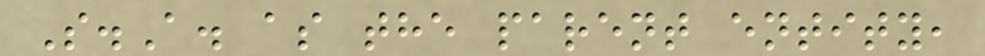S.A. as the parent entity,
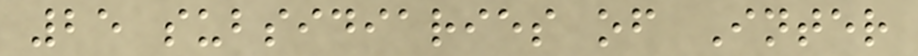25 subsidiaries of Inter
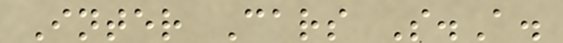Inter Cars S.A.
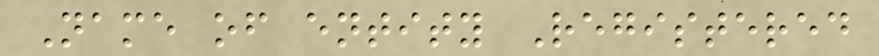Name of entity Registered
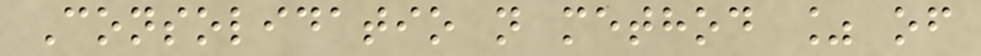Consolidatio n method % of
